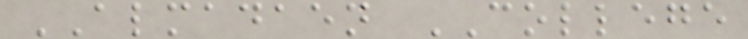ALMADAEN COLLEGE
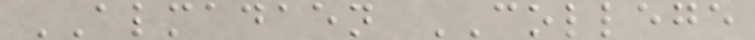ALMADAEN COLLEGE
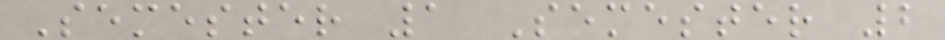Semester 1 Semester 2
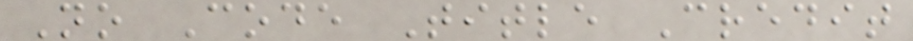No Code Title Credit
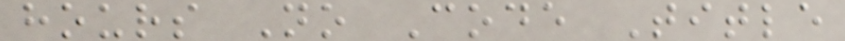hours No Code Title
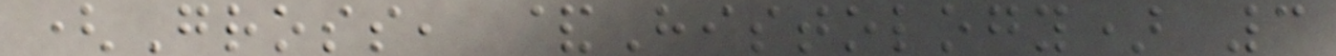(Gross, &Histology) 3
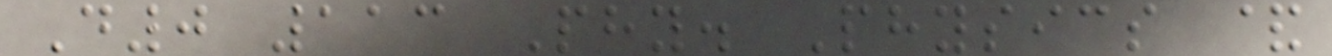D0 113 Phy. Physics &
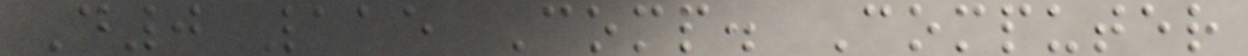D0 115 Comp. Computer
